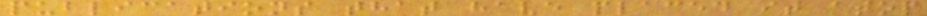publications that have placed it atop
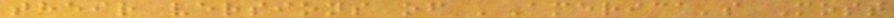their versions of 'America's Most
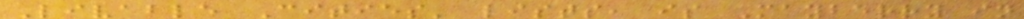Livable Cities' lists, is Mayberry in
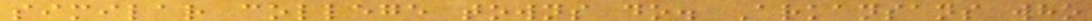similar college towns do. Arkansans who
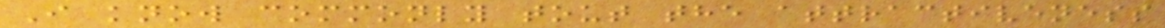I know commonly tout the attractiveness
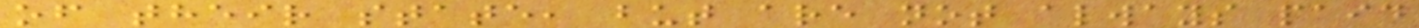of their state, but are not always paid
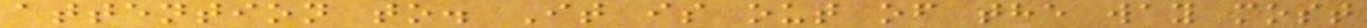attention to. It is out of the way most
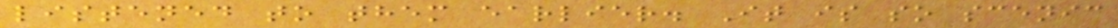listened to them earlier. It is so scenic
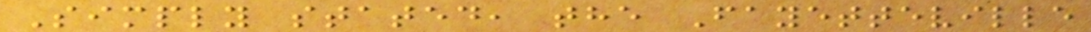Simply stated, the Fayetteville
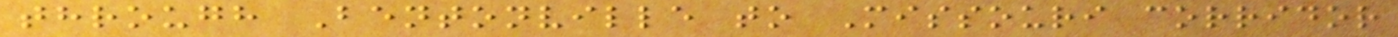through Bentonville to Missouri corridor
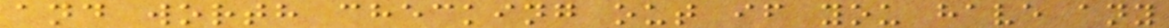and worth checking out if you have any
